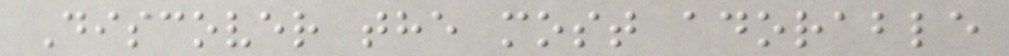Discover the most adorable
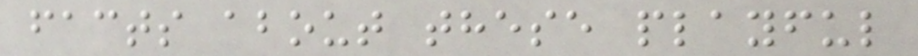facts about these playful
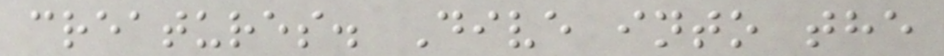creatures. Dive into the
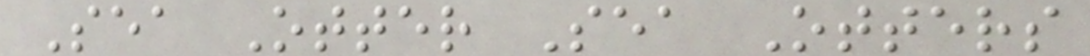Sea Otter Sea Otters
